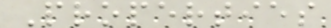Properties
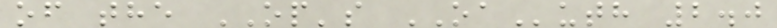of the OP's OAuth 2.0
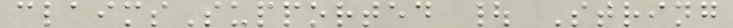claimsSupported | String
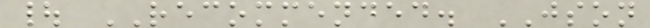| RECOMMENDED. JSON
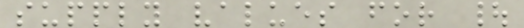supply values for |
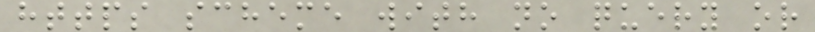https scheme with no query or
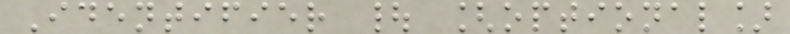Identifier | [optional]
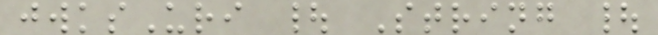jwksUri | String |
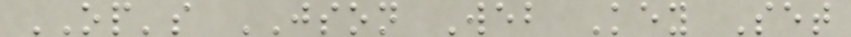OP's JSON Web Key Set
